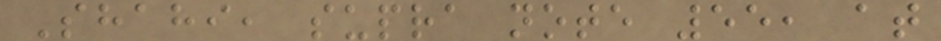Shahi, supra note 55, at
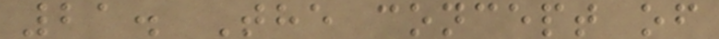21. The concept of
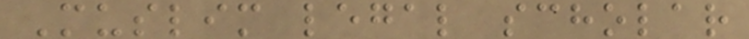Muslim legal scholar
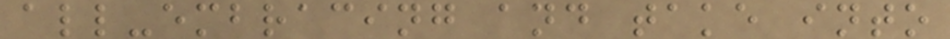all-embracing and take into
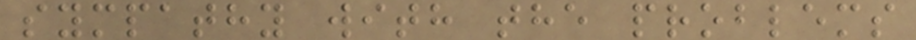sympathy with the problems
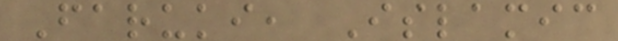Faruki, Islamic
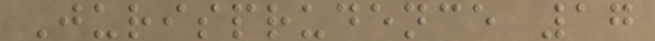Jurisprudence 17
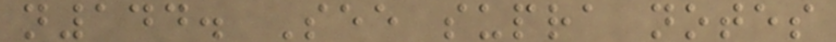n144. See supra notes
